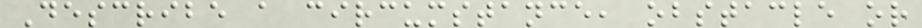Describe a circumstance, obstacle or
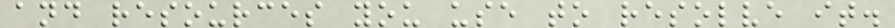and resources you use to resolve it.
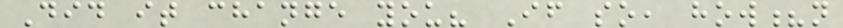Did it change you? If so, how?n
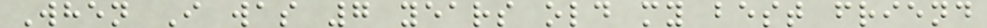When I was 7 years old my best friend
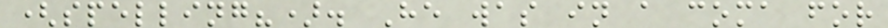(spelling?). He was in a coma for
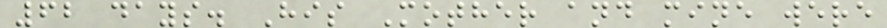62 days. His Mother and mine were
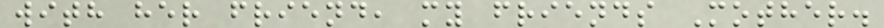with her friend, my friends Mother.
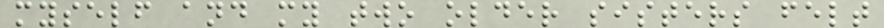myself and my two older sisters felt
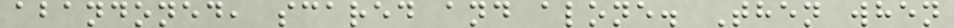abandoned, scared and alone. Then when
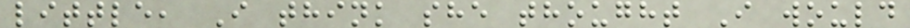little, I think she thought I would
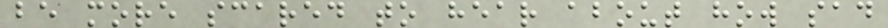be more scared to hear about how sad
